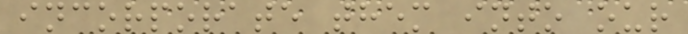incorporate them into our
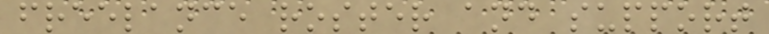freelance roster and support
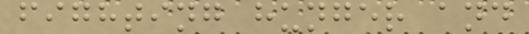fighting hunger and
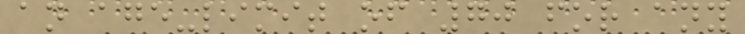an age-limit of 70 for any
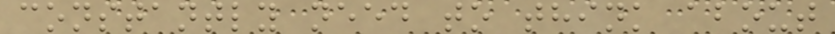constantly need to think about
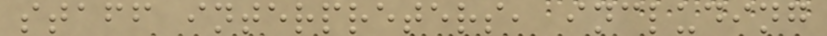staff interpreters, including
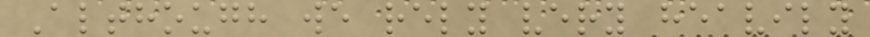Although we rely very heavily
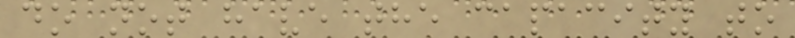do not have the capacity to
